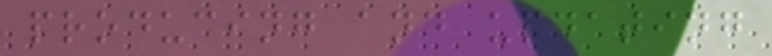producing and updating
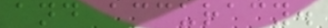and accuracy.
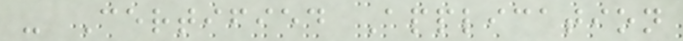- Certified Application
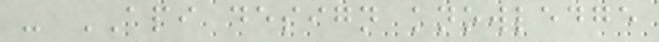- API design knowledge
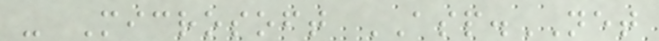- Microsoft ASP.NET
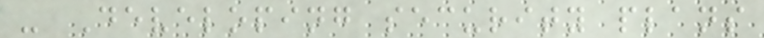- Developing security plans
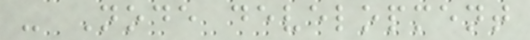- Node development
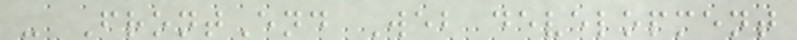- FrontEnd Web development
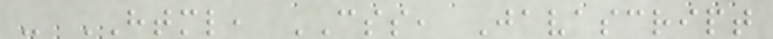- HTML, CSS, Javascript
